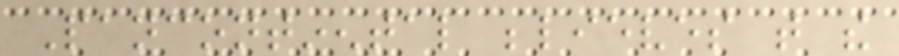Pancontinental believes that the
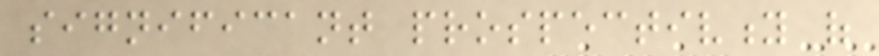significant prospectivity of
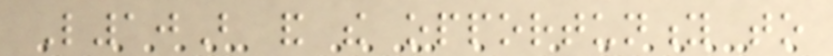L10B and the opportunity to
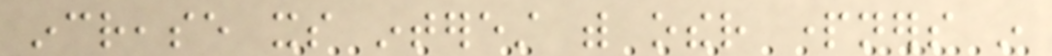increase its interest with other partners in
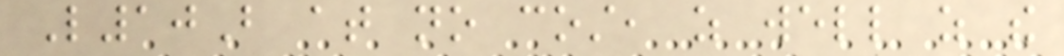L10B at no cost, as well as the
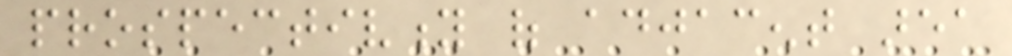prospectivity of adjacent area
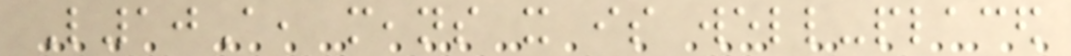L10A, means it is well-placed
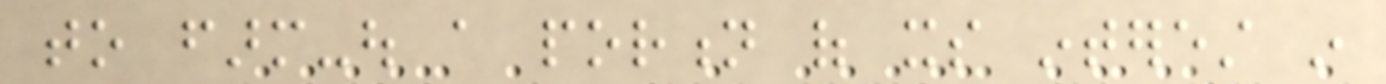to farm-out a portion of its interest in
